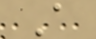A
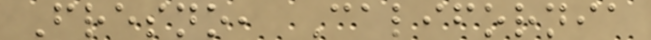Fresno, California
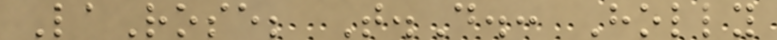LaRose; T.D.: Holly
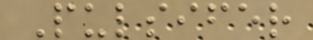Pulsifer
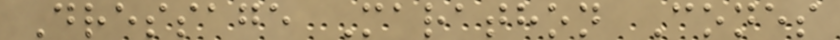Dressage Marathon Cones
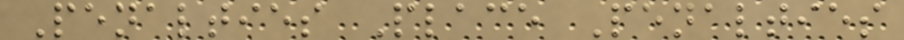Penalties Place Penalties
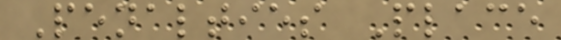Penalties Place
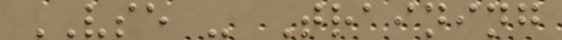VSE - Training
